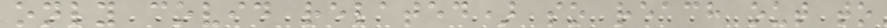only covid related) so reach out to
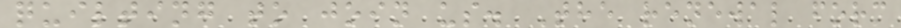quilting to join us. The renewal form
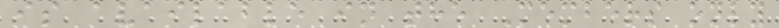is available in the Members only
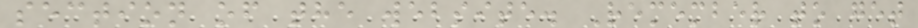section of the website. Remember to get
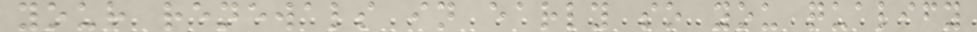your renewals in early so you qualify
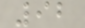92
